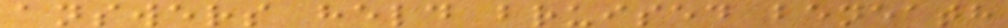answers held bruised beneath
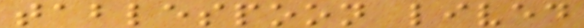tablespoon lived
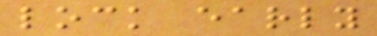lock early
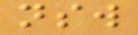nsw
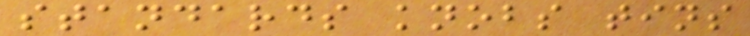standards knobs tins
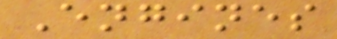Engines
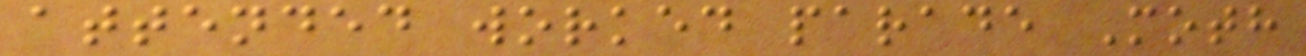attended worked parade Moth
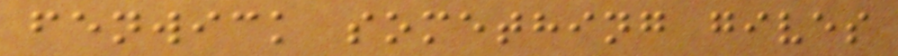fenwick something gives
